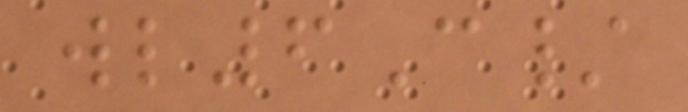wl6C/
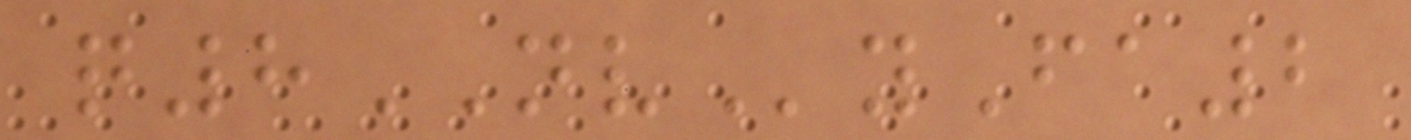q8NVyFa2
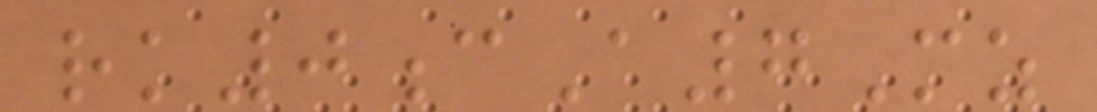rk0cA7Mz
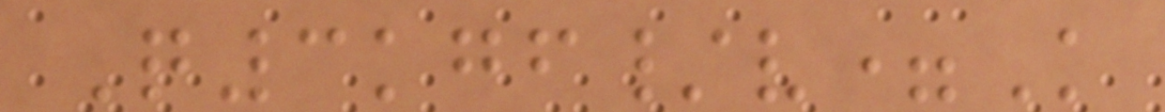Q3kgf/v=K
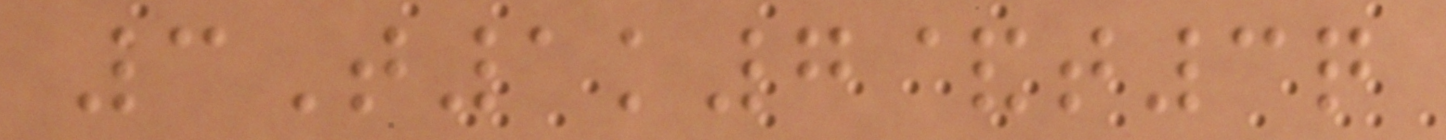3T1k7&t3q
